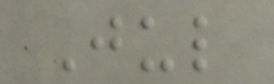Jul
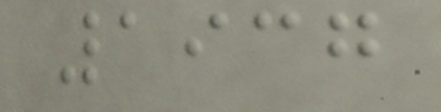1937
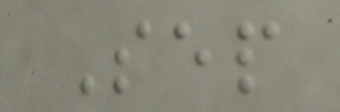Sep
